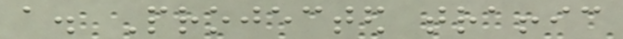a. Projected traffic
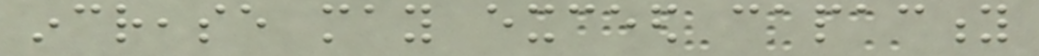increase may exceed capacity
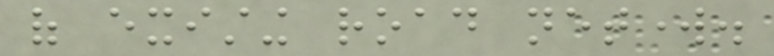of existing road network.
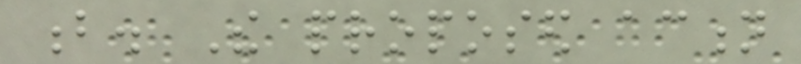b. The proposed action
